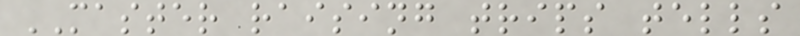MASTER raising trips tells
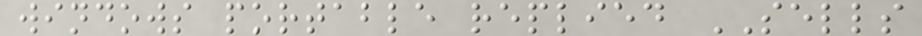windows portable replied SELLS
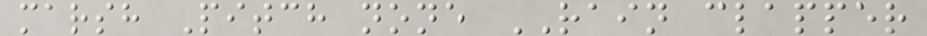marsh Pitch none RAIN clapper
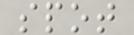spot
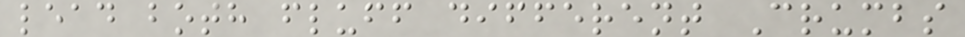lead both fluff different Crumbs
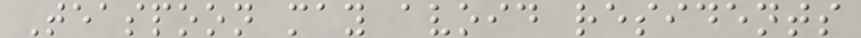Teaspoon may avoid residents
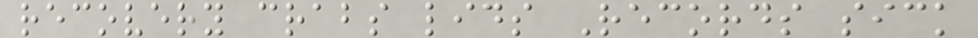recovery crabs lids Records sick
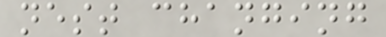nest changing
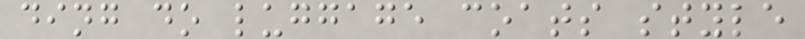ding do luggage coats style
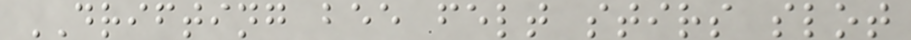DRIFTING bee felt stirs slot
